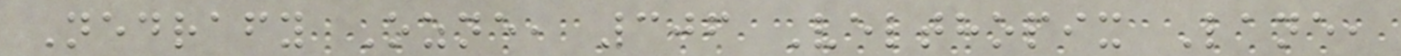Nedrafy Ozne, 306 Velthopix Lane,
